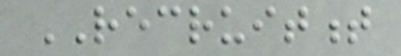RECRUITMENT
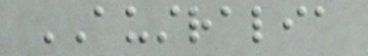AUSTRALIA
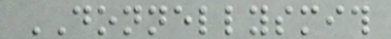DONNELLYSMITH
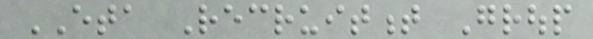ETA Recruitment Group
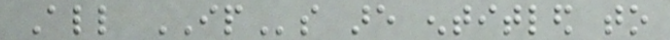All IPs are entitled to
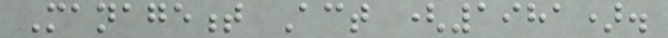Management Act (1981).
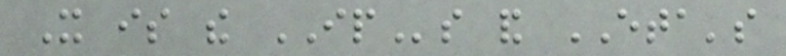It is the IPs and ETA's
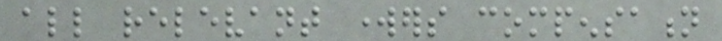all relevant workers compensation
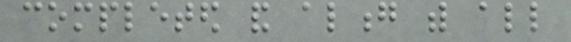completed and along with all
